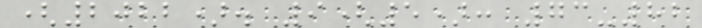(2022). 9(5): 73-82
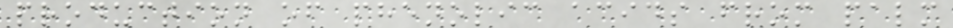production of phenolic acids from palm
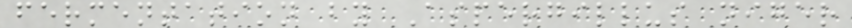fermentation by Aspergillus niger
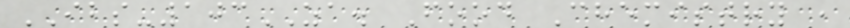IBS-103ZA. Food Chemistry ,
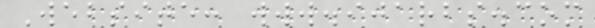Website: www.ijarbs.com
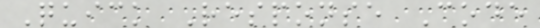Quick Response Code
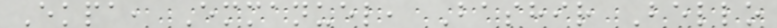Ekpa, Emmanuel, Bashir Bello
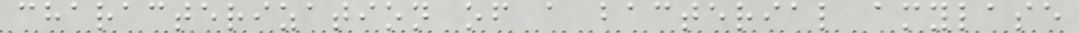characterization of a bacterial amylase
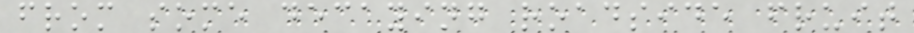from some decaying roadside fruit
